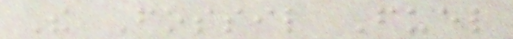The Fossil Fuel
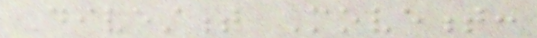Divestment Movement:
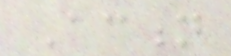Action
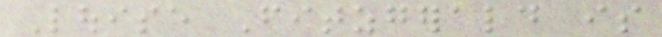Louise Fitzgerald is
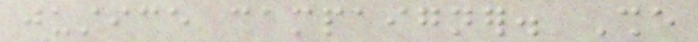justice campaigner. She
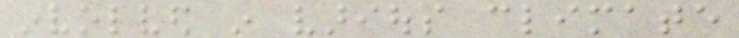involved in various climate
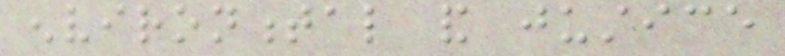environmental and justice
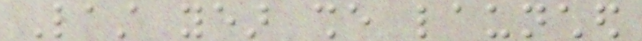Last year she launched
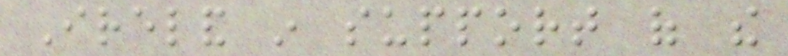Ireland in support of the
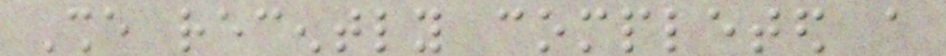She recently completed a
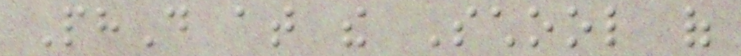PhD at the School of
